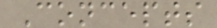Concepts
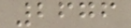2676
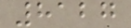8127
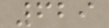629
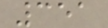351
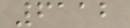6112
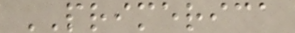PRIMERICA
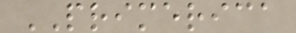PRIMERICA
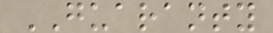GUARANTY
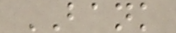BANK
